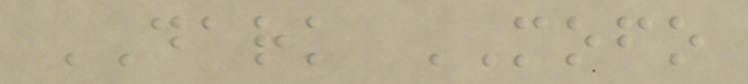DARK MOFO
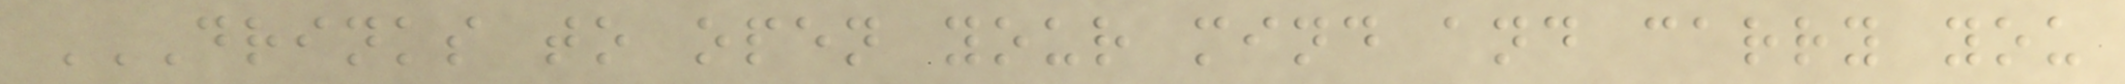DRINKS TO OPEN YOUR MIND AND CARRY YOU
